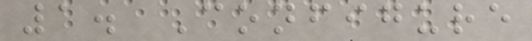1. Configure
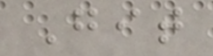Git
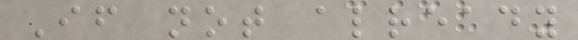If not already
